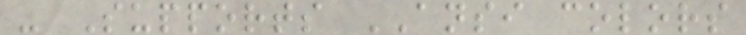- Supports ANSI colors
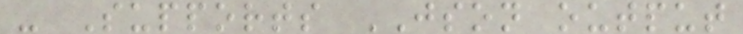- Supports JSON output
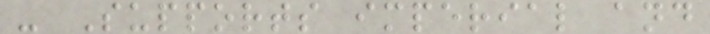- Supports imperial and
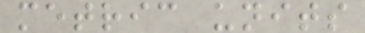metric units
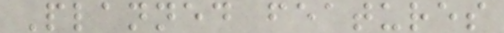Planned features
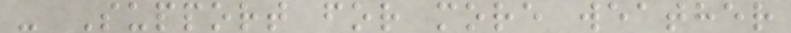- Support for more weather
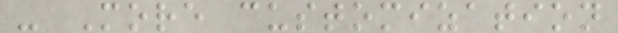- More customization
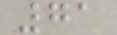71
